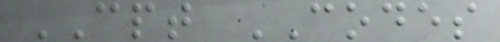CPT CODES
